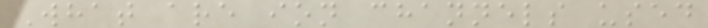What are ion channels used
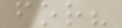for?
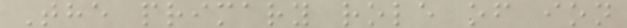The primary role of ion
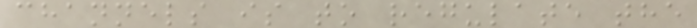channels is to regulate the
